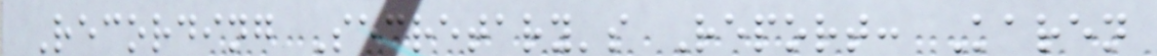Recording Secretary's Report: Karen
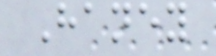Haney
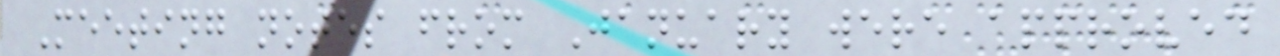Meeting notes from January were approved
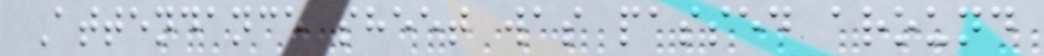Attendance sheet was passed around
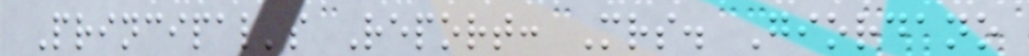Principal's Report: Mrs. Giordano
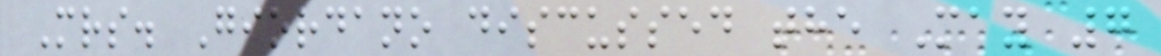Mrs. Giordano discussed the May 7
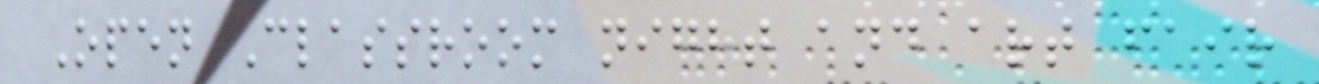Open Classroom night and art fair
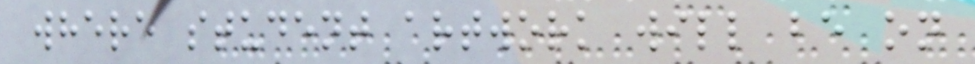where student artwork will be on
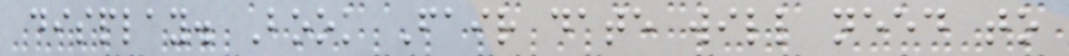display. Book Fair date will need to
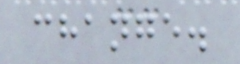change.
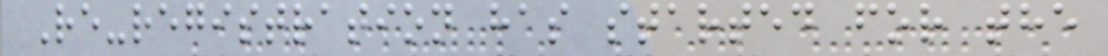Re-registration has started for the
